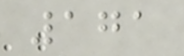171
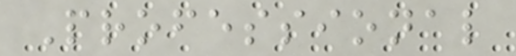Professional
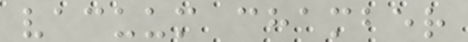vacuum chamber
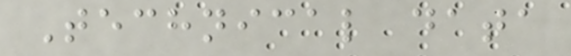Technical data
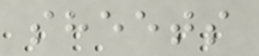sheets
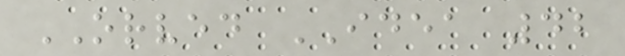ORVED IDEA 42
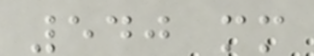540 mm
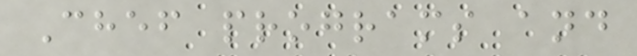Chef programs and
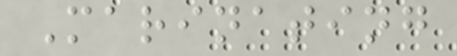Marinating
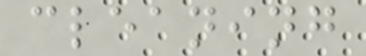cleaning
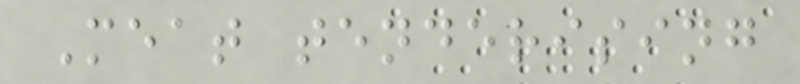Meat tenderising
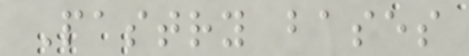Pastry bases
